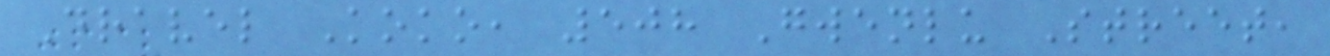Dravel Koko, 508 Gwenlu Street,
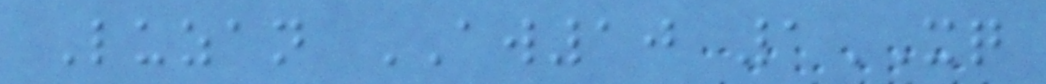Luzan AW10 1XQ
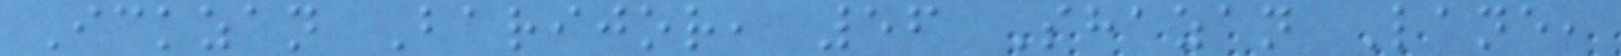Ickzan Barijor, 56 Shazan Lane,
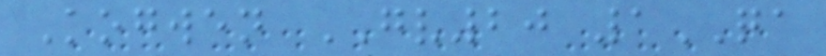Kogwen GV20 1QA
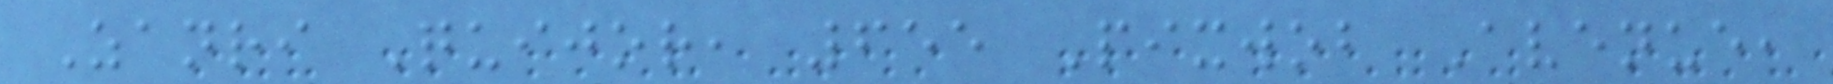Zanri Quijor, 655 Pixwob Avenue,
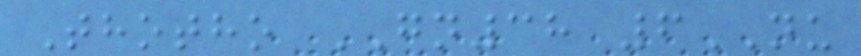Thotho GN38 6NU
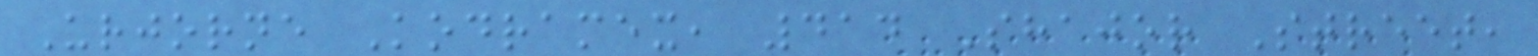Urjorne Kodramex, 414 Shajor Street,
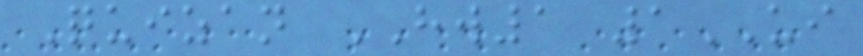Quizan HW1 1UI
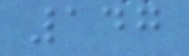147
